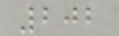202
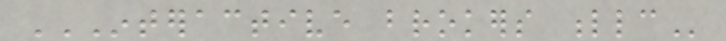INTERACTIVE BROKERS LLC
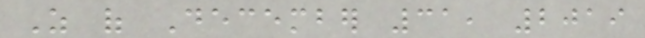As of December 31, 2019
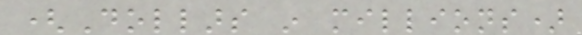(Dollars in millions)
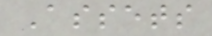Assets
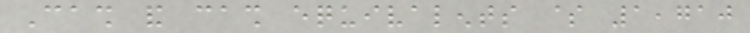Cash and cash equivalents $ 1,710
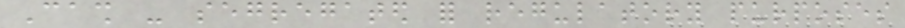Cash - segregated for regulatory purposes
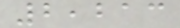2,213
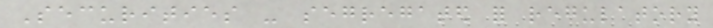Securities - segregated for regulatory
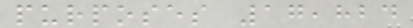purposes 17,824
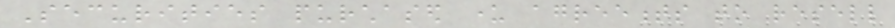Securities purchased under agreements to resell
